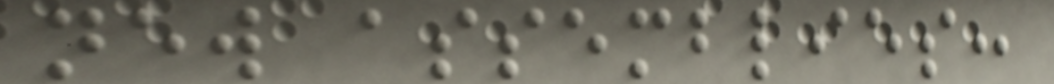new assemblies:
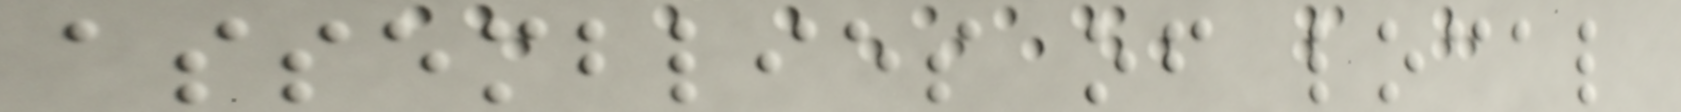assemblies of local
